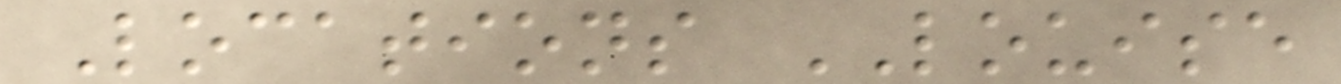Locations LOUISE
